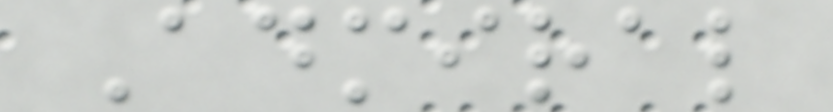Admiral
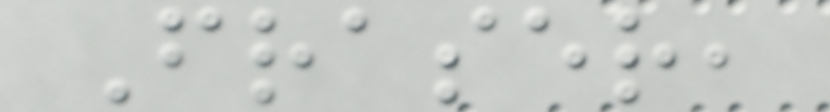Fraser,
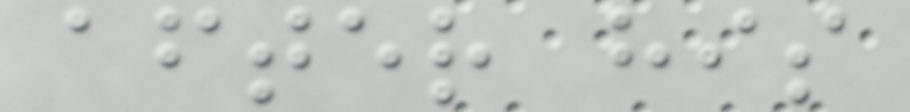after his
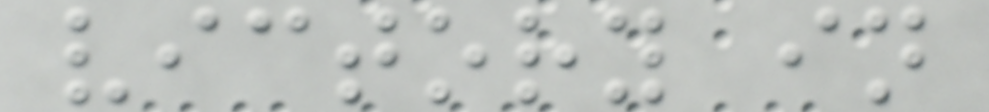victory in
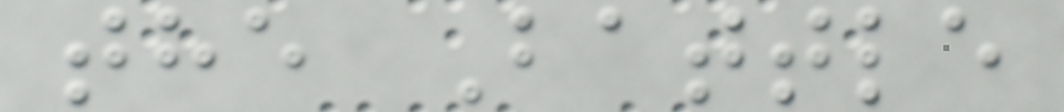the Battle
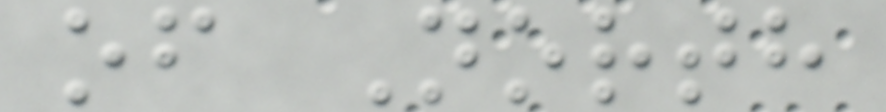of North
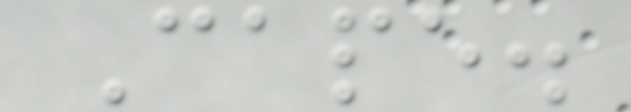Cape.
